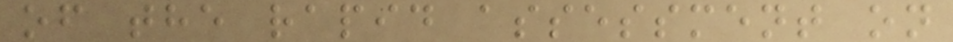of the rapid assessment on
